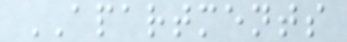APARTMENTS
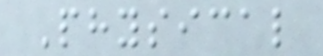Physical
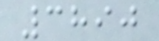3890
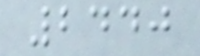2440
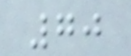70
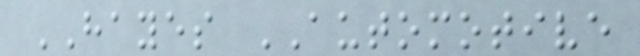HAYES AUTOMOTIVE
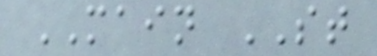MAIN ST
